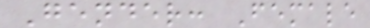Gender: Female
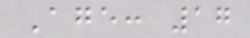Age: 17
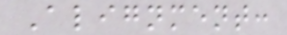Alignment:
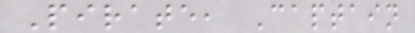Pirate, Captain
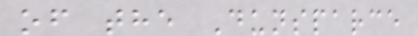of the Dunsparce
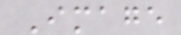Image
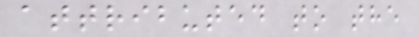attributed to the
